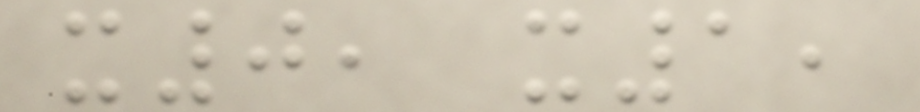x0, x1,
